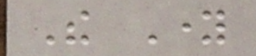The Young
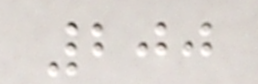200
